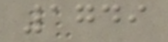1749
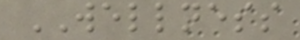WELLNESS
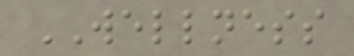WELLNESS
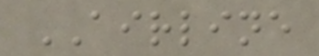AIRLINE
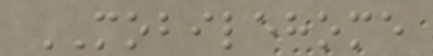MOBILEHOME
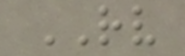RV
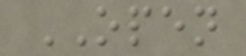OPEN
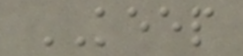KEEP
